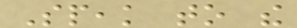Speak to the
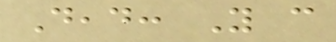Dead: You can
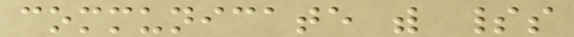communicate with spirits
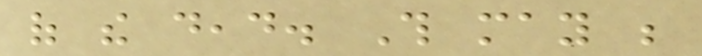of the dead. This may be
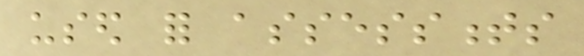used for assessments
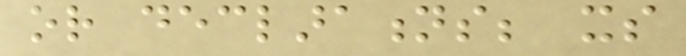or declarations; its
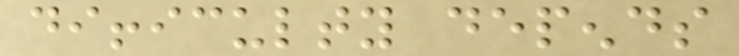difficulty depends
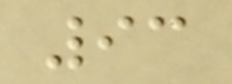93
